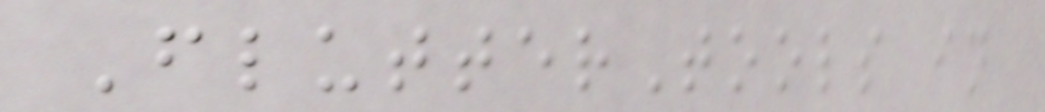FlutterTools in
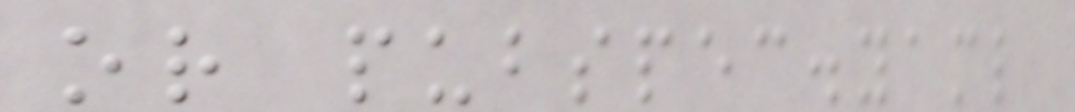or pubspec.yaml
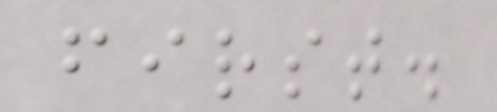first.
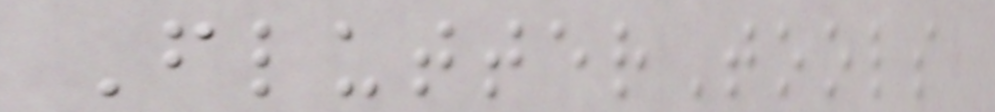FlutterTools
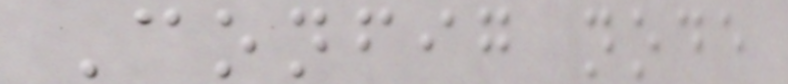Config node
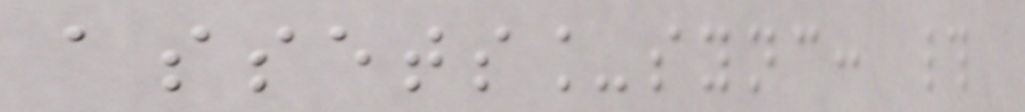assets_sync: #
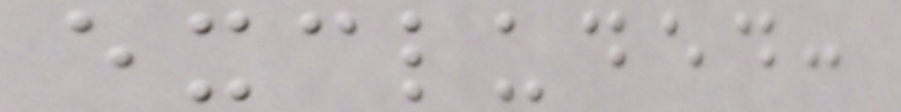excluded:
